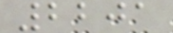2201
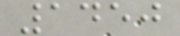1450
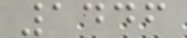1446
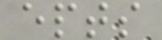epts
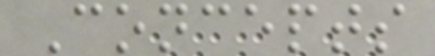Concepts
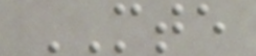MTE
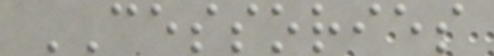CESSORIES
